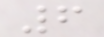6
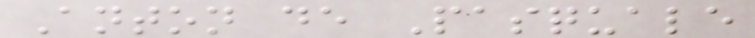Anton de Pasquale
